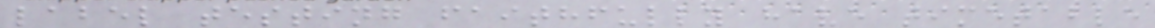label testing faithfully have timetable
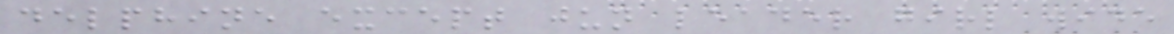delphine except jun leader girl wide
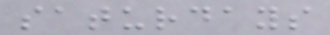saturdays
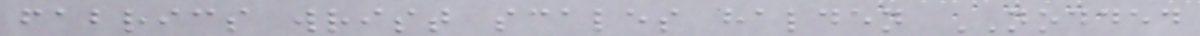fabrics wrist scales halden NODDED
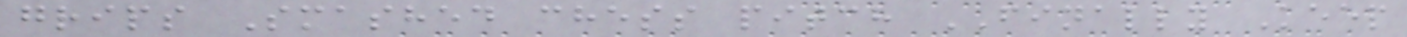grips Smashed chess pitch FINALLY Keep
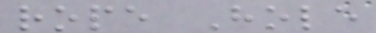rope Hole
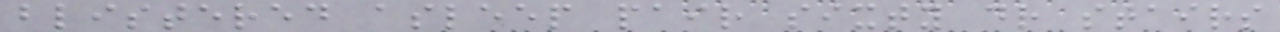blistered asleep pair sixty dr stairs
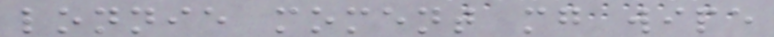lonnie moment mg wipe
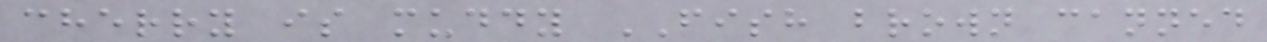cherry is muddy FISH brown canned
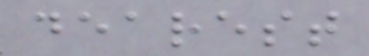dearest
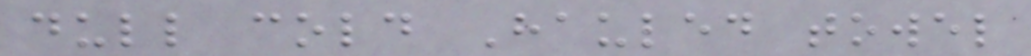dull cold Hauled towel
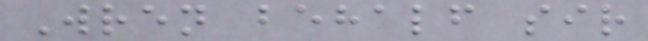Wren behalf sir
